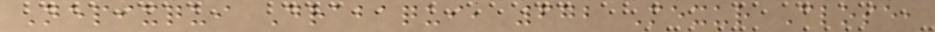Nepixqui Drabaqui, 672 Mexur Close,
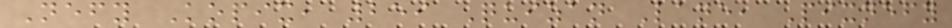Nefy Kopix, 259 Quizan Lane, Pixnefy
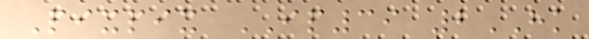Pixpix IP39 2HK
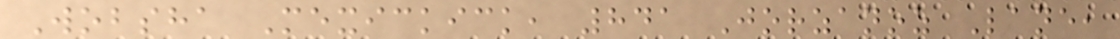Wobsha Mexickick, 841 Jorzanoz Lane,
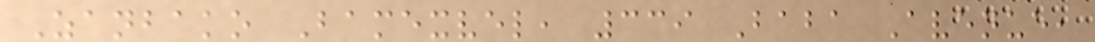Zanbako Bamexvel, 339 Baba Avenue,
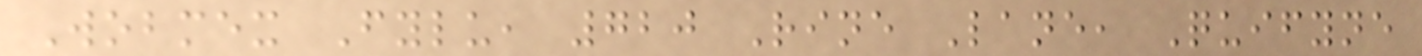Wobmex Fylu, 720 Rine Lane, Quifyne
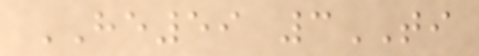HE59 3TI
